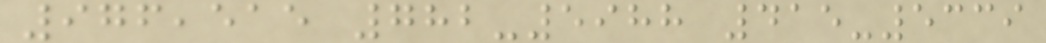976,515 782-5988 415-5339
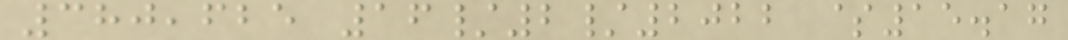380,625 16/2/2022 $15.17
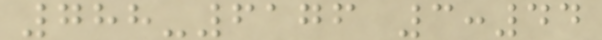788-6176 3:44
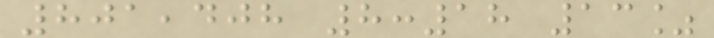801,408 8:18 13%
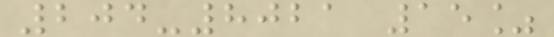204-8021 15%
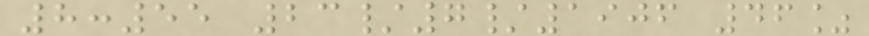8:55 23/7/1906 46%
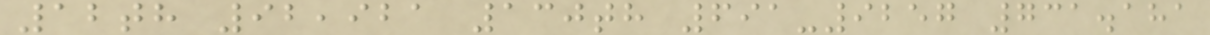12th 92,921 130th 691-9257 731.181
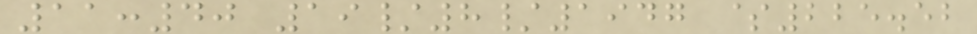11:40 19/8/1947 $225.52
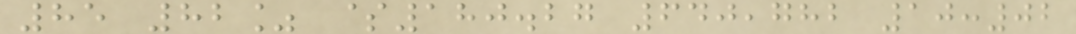85 82% $180.27 640,782 10:02
